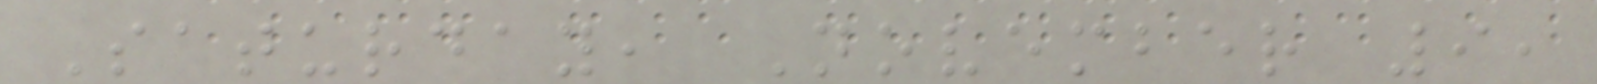Saturday, November 9,
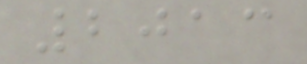2013
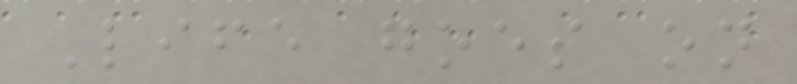Life goes on
